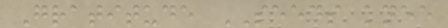Gratitude SEEDS knee
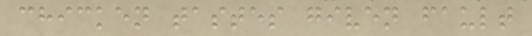chicken tastes given fault
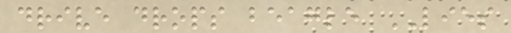drive drops beagle LIES
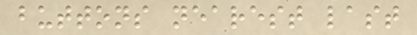buttons nearest last
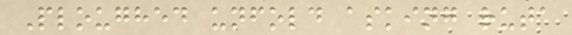Ploughed unfold asking ruta
